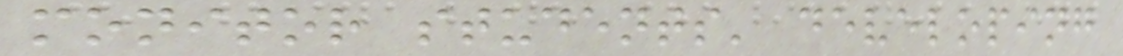monitor students' developing
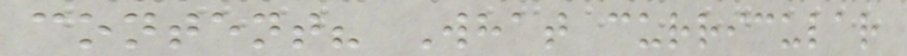content? What curricular
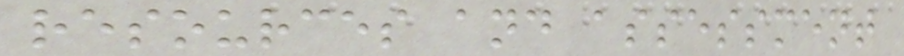resources and assessment
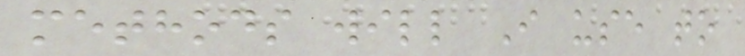methods will I use to
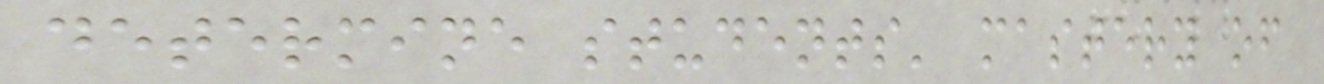determine students' mastery of
